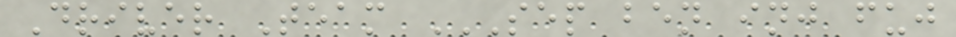Driver Team SEP BEN INJ FUJ
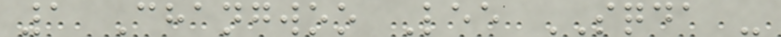1 Changwoo Lee SQDA -
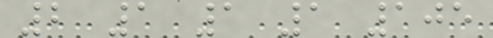2 1 1 1 105
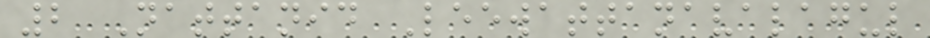2 Nattanid Leewattanavalagul
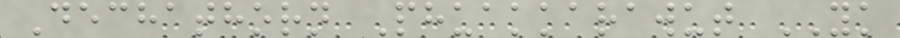Dechathorn Phuakkarawut YK
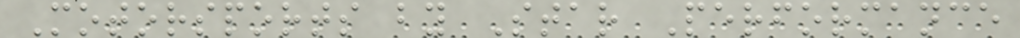Motorsports by Star Performance
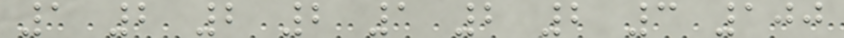1 2 2 2 1 2 2 3 100
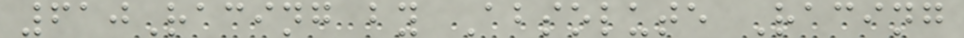610Racing by Absolute Racing
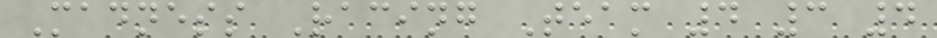Madness Racing Team 4 3 4
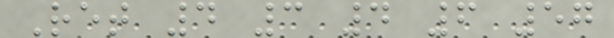Ret 4 3 4 6 57
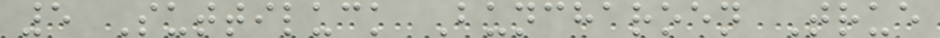5 Suttiluck Buncharoen True
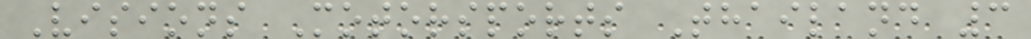Visions Motorsports Thailand 3
